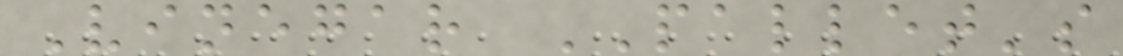Vinegar PALLET's
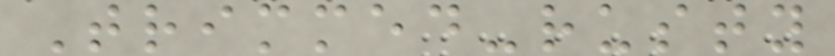Trimmed-rusty
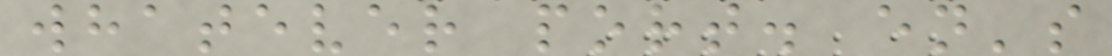whatever port. en's
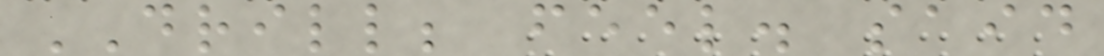DRILL; feel. said
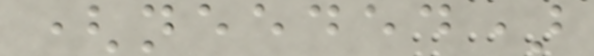(needed)
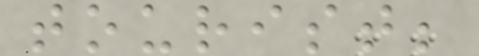tourist;
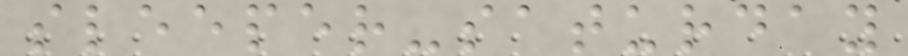sleeper-saturday
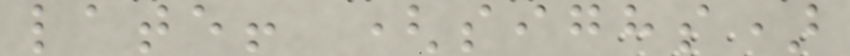late! (sighs)
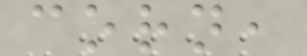corn,
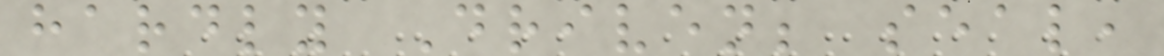hardly Driven; seal,
